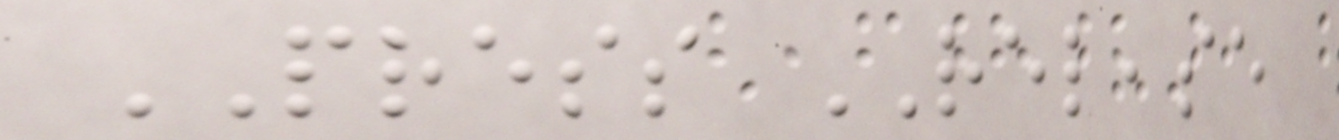PRESS RELEASE
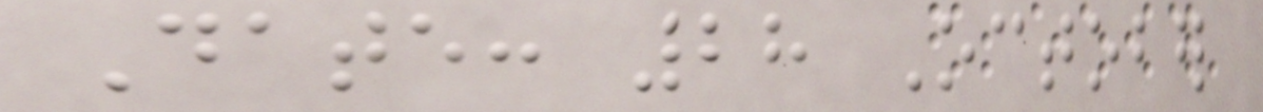Date: 28 October
